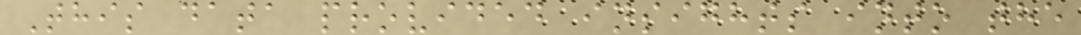This data provided insights into the
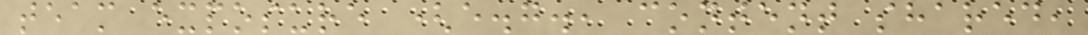team exposure (e.g., content shared,
